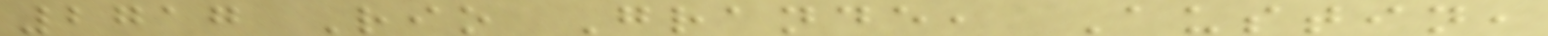2717 Rio Grande, Austin,
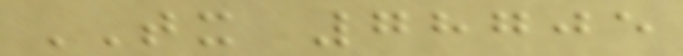TX 78705
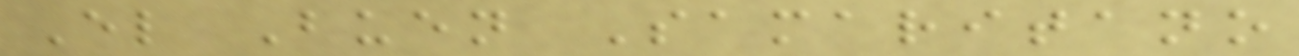El Buen Samaritano
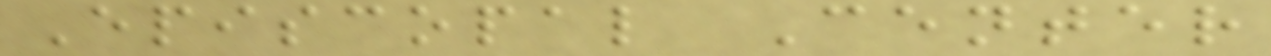Episcopal Center
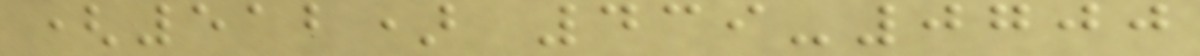(512) 439-0700
